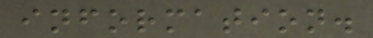information.
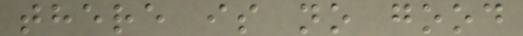there is no good
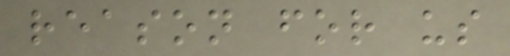reason for us
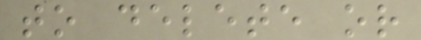to delete or
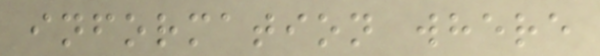information where
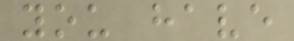you have
